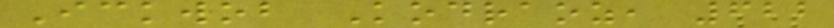Ickwob Kodraoz, 622
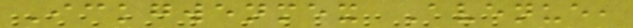Ickgwenmex Avenue,
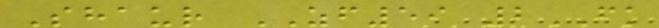Shaur ZF59 2FK
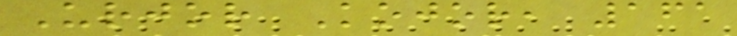Urjor Kojor, 161
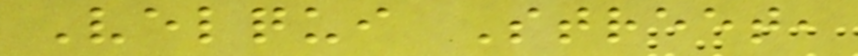Velqui Street,
